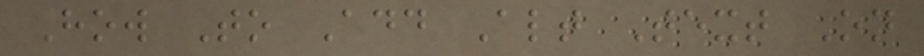How To Add Alt Text On
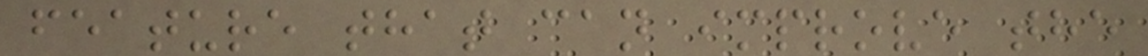feature that can improve the
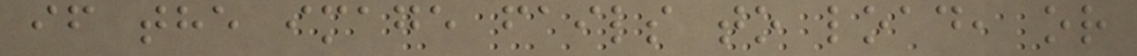if the image fails to load, or
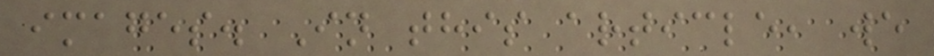images. In this article, we
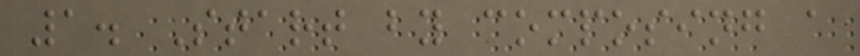1. Start by composing a
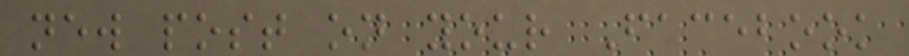new post on your Facebook
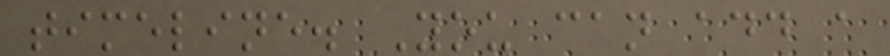timeline. You can add a
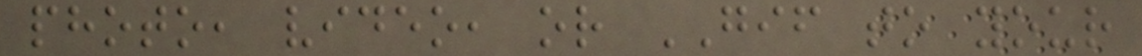photo, video, or GIF to your
